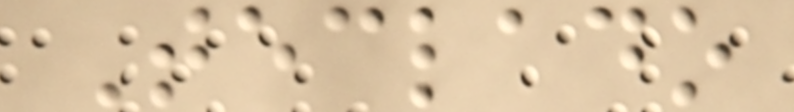Teclado
